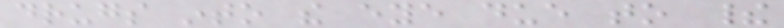drugs into the eye due to their
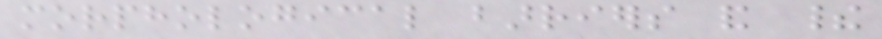morphological barriers and their
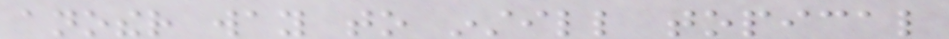another way to instill topical
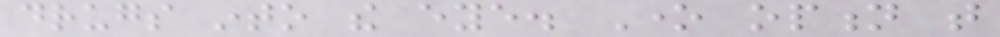drugs into the eye. One option that
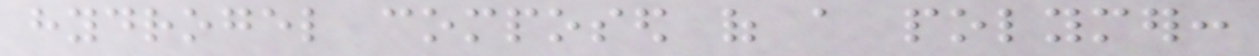hydrogel composed of a polymer:
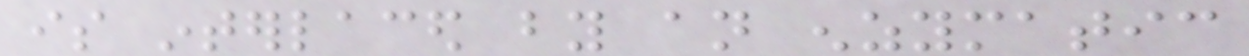is interlaced by an enzymatic
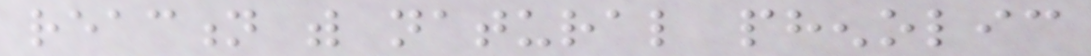reaction with natural phenolic
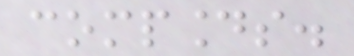compounds.
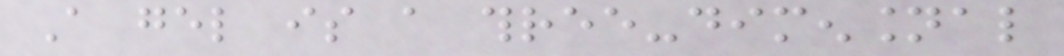A gel is a three-dimensional
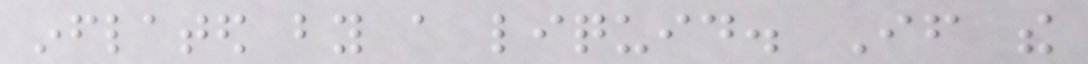inflated by a liquid. If the
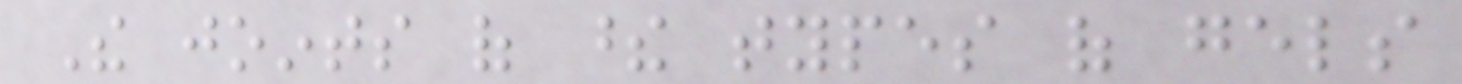The joints of these types of gels
